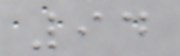94
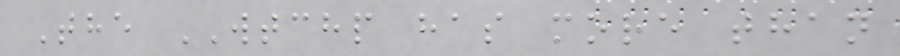The WTCHP has more than
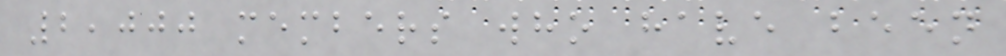2,000 members who have been
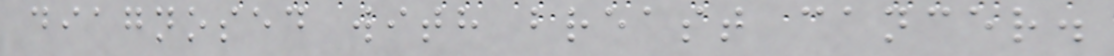diagnosed with breast cancer.
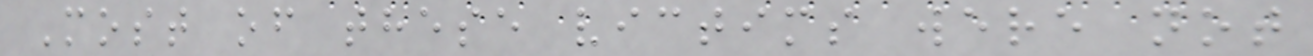Most of these victims were not
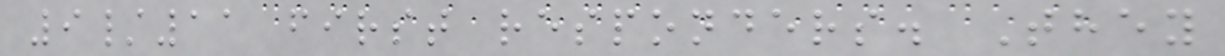9/11 first responders. They
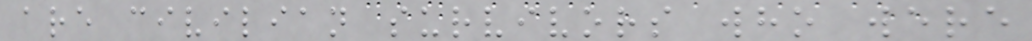are civilian survivors who were
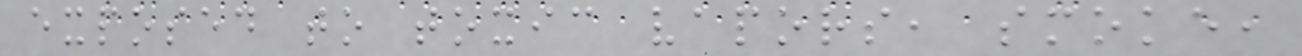exposed to toxic vapors, smoke,
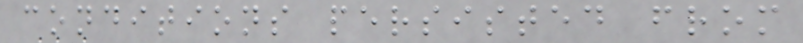conditions persisted from
